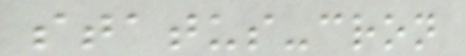status-cron
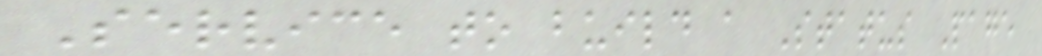Service to build a Status Page
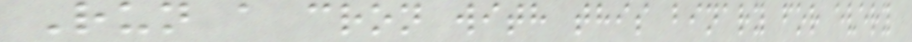Run a cron with this binary for every
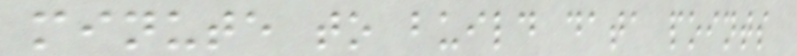minute to build data points
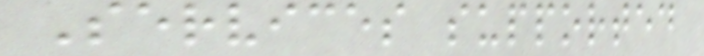Services supported
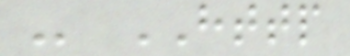- HTTP
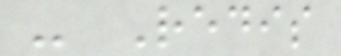- Redis
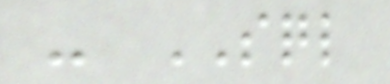- SQL
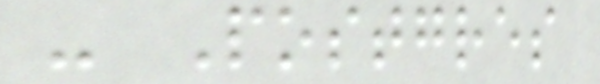- Postgres
